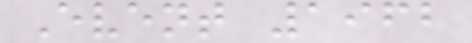Event 1962
